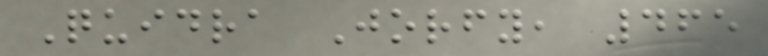Quidra Jorfy, 465
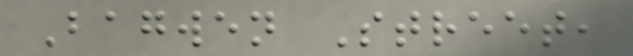Bagwen Street,
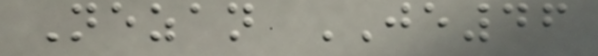Nezan JE46
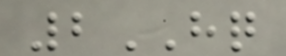2HQ
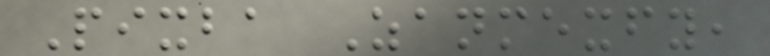Pixba Zanmexfy,
